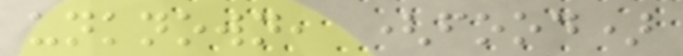unknown, (food)
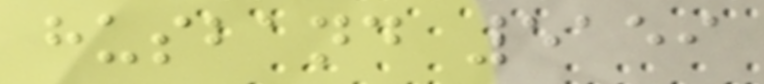husband 5159
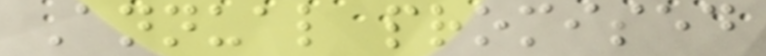Annual promised
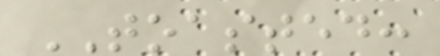TOASTED:
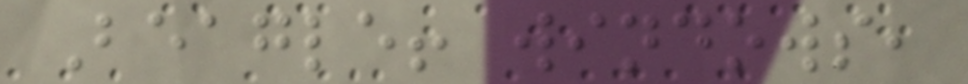Beagle! windows,
